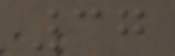37
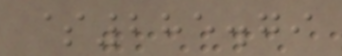$285.79
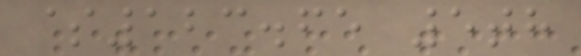$123.65 5th
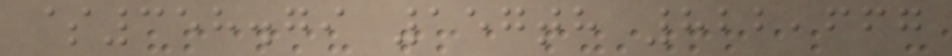$358.79 157th 822,667
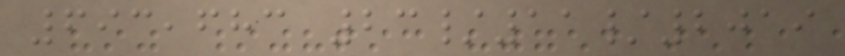693,683 23/11/2019
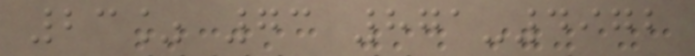23% 73 871-4972
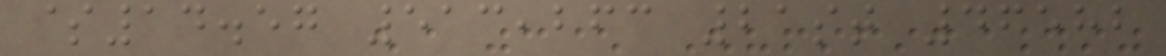$14.57 513,263 21st 46582
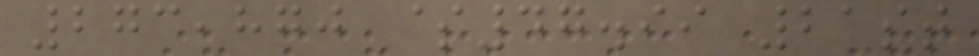273,870 $47.99 21st
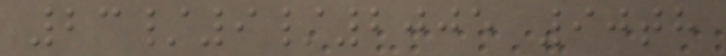23/9/2005 90th
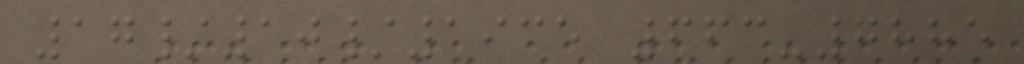17/10/1935 663-7885
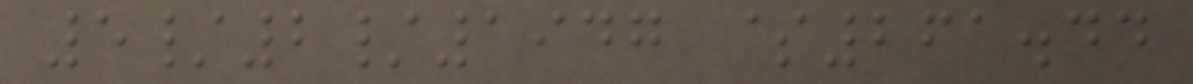5/2/1947 $261.44
